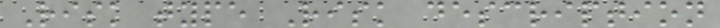Risk type Risk description
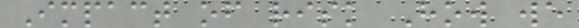Impact of risk How we
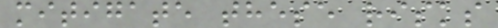mitigate these risks
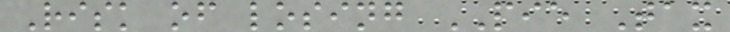Risk of losing PIE Tax
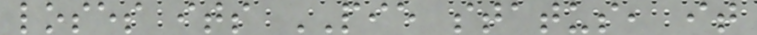loses its PIE status, it
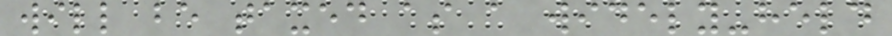will be taxed as a widely-held
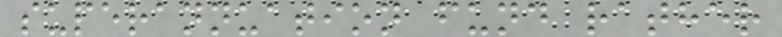superannuation fund rather
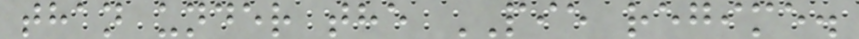than under the PIE regime.
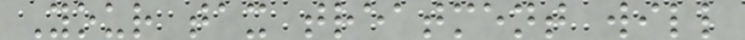Your tax treatment will
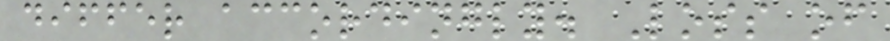differ accordingly. Loss of
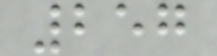257
